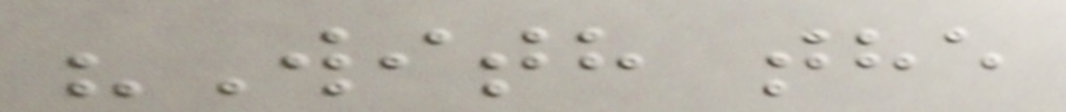"With the
